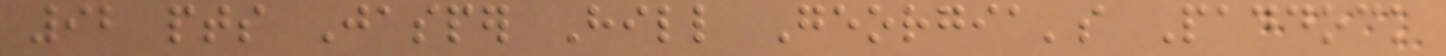92 pts Jasper Hill Georgia's Paddock
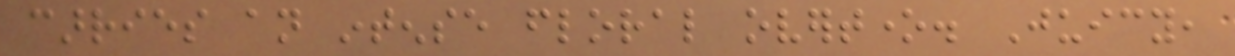carries an intense floral overtone. Juicy,
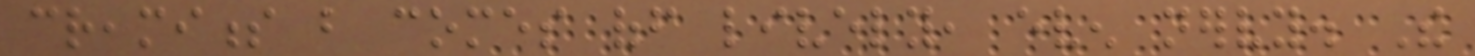creaminess but comes off lively, even nervy. The
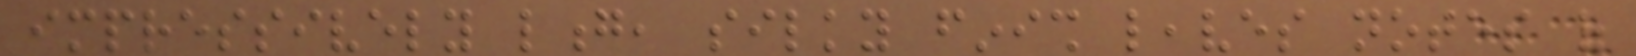impressively long, silky finish leaves notes of
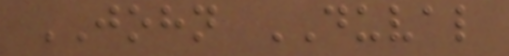JOHN DUVAL
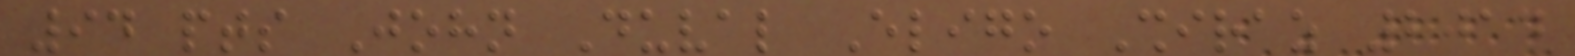94 pts John Duval Eligo Shiraz 2014
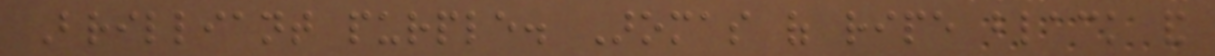Brilliant purple. Aromas of ripe black and
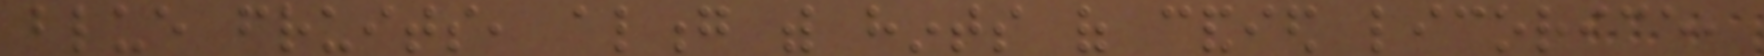blue fruits, along with hints of candied licorice,
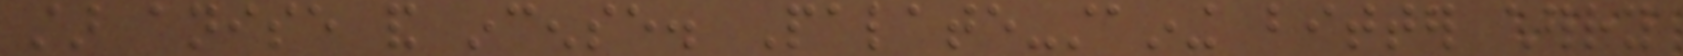star anise and incense. Palate-staining bitter cherry
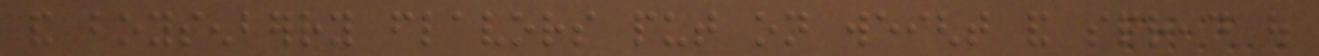and boysenberry flavors put on weight and spread out
